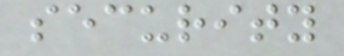security
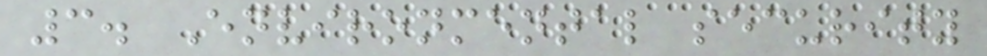3. Environmental security
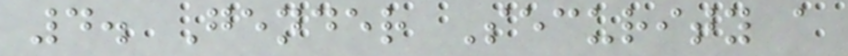4. Gender Security a
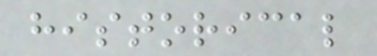historical
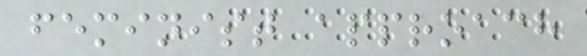feminist approach
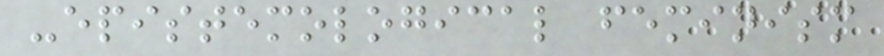-epistemological feminism
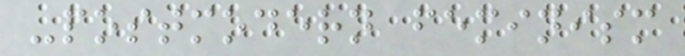-postmodern feminism
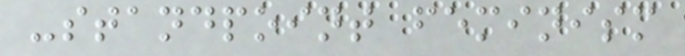-standpoint feminism
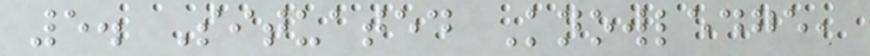5. Situated Knowledge,
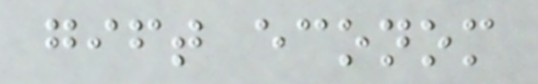gift econom
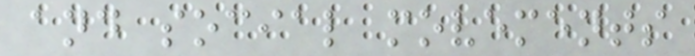and social movements
